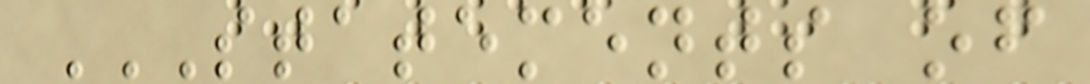STATEMENTS OF
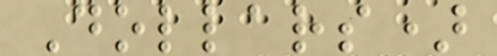Dollars)
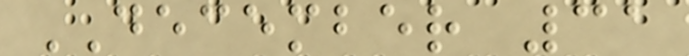DECEMBER 31
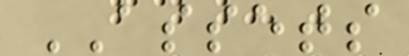ASSETS
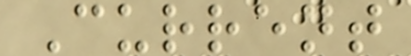Current
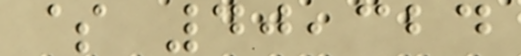$ 40,324
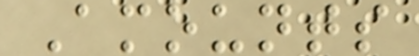Amounts
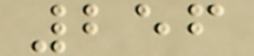256
